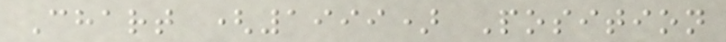Chart (1999) Position
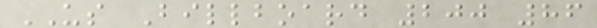US Billboard 200 86
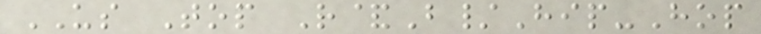US Top R&B/Hip-Hop
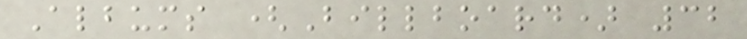Albums (Billboard) 32
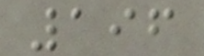196
